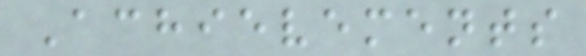Achievements
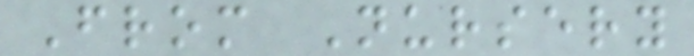From Nursery
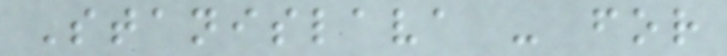Stanislava - for
